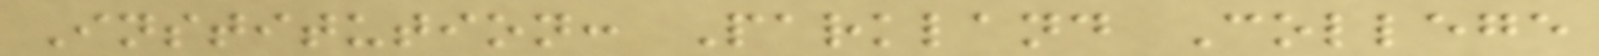Institution: Parkland College
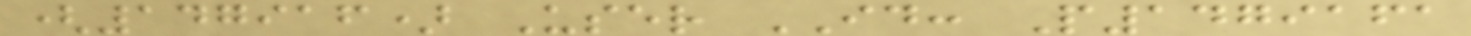(147916) User ID: P1479161
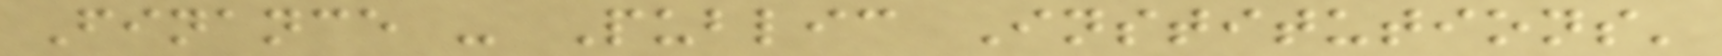Finance - Public Institutions'
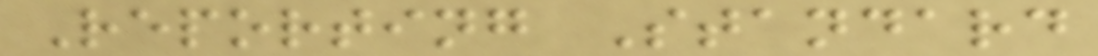Reporting Standard
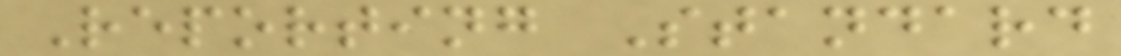Reporting Standard
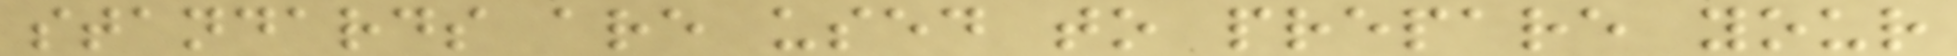standards are used to prepare your
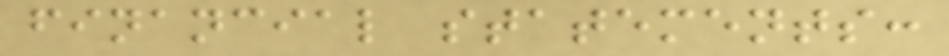financial statements:
